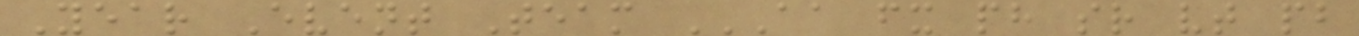Year Event Team AA FX PH SR VT PB
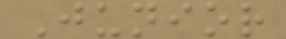Junior
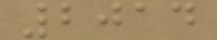2014
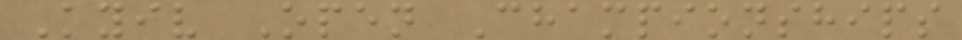Kyiv Open Championships
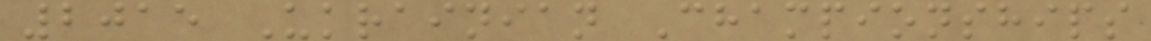2015 Ukrainian Championships
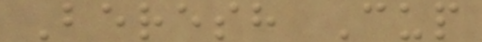Beresh Cup
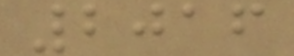2016
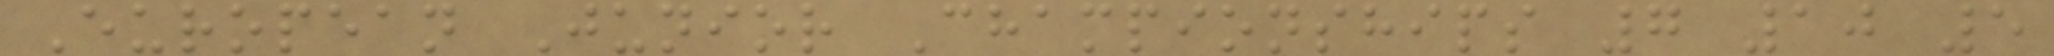European Junior Championships 7 10 5
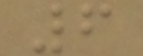6
